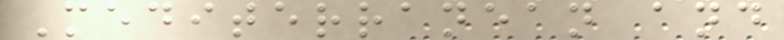Mediterranean and
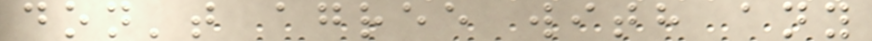don't agree with any
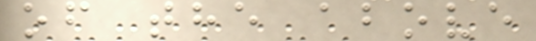of the above
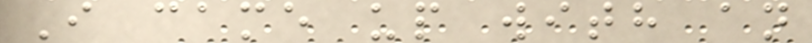I came up with an
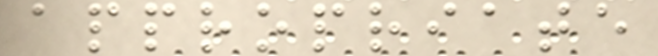appropriate
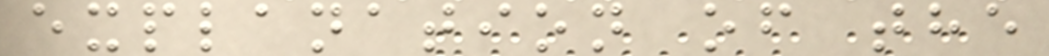explanation of the
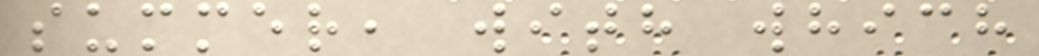summer, with which
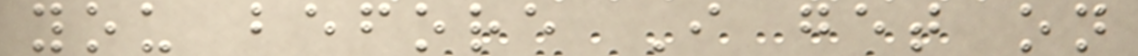you before I get on
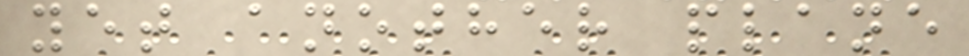yet another plane
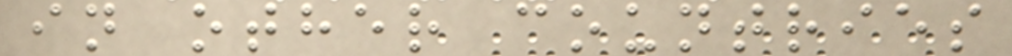in other countries
